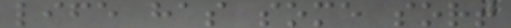life has some sort
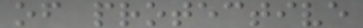of protective
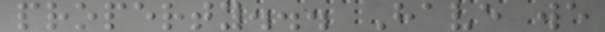property... Have we
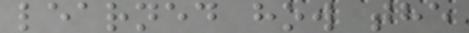learned how the
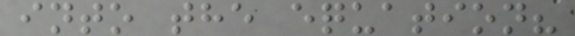into the equation?
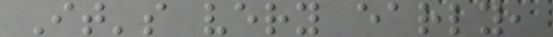It's very early,
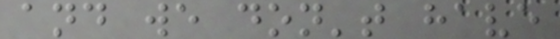and we don't have
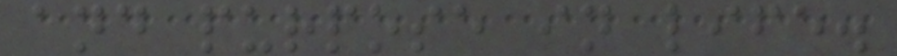and purpose in life.
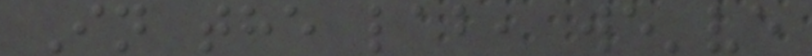In the lab, we've
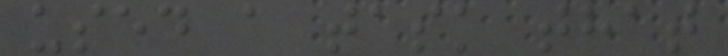used a task that
